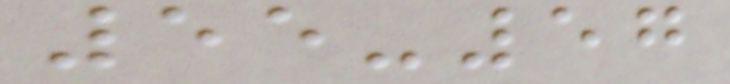55-57
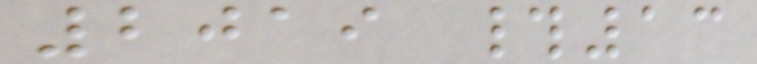2019 #13
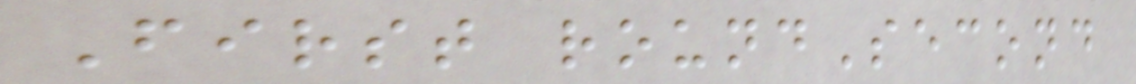First roundSecond
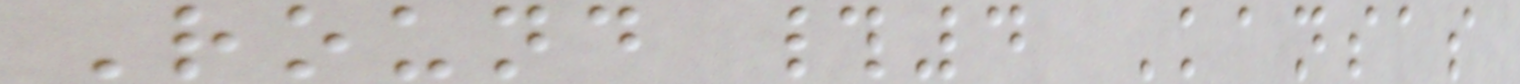Round #4 Kansas
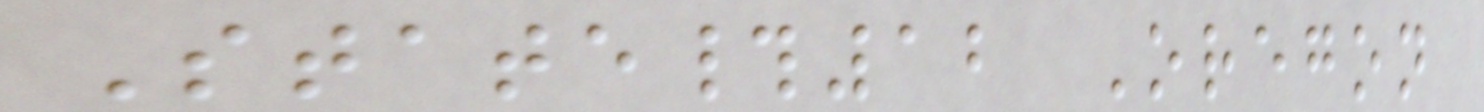State#12 Oregon
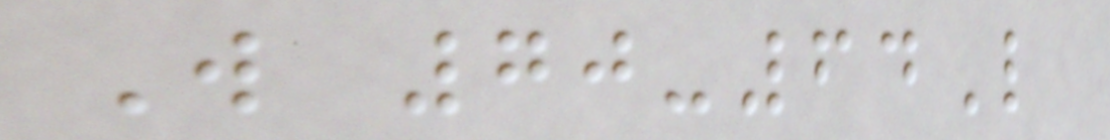W 70-64L
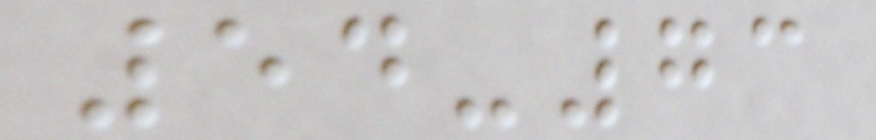54-73
